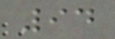94
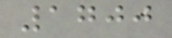1700
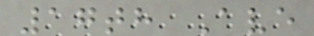17th Ave
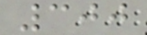300
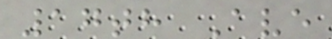17th Ave
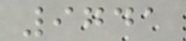9741
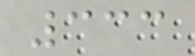333
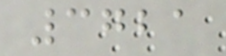3721
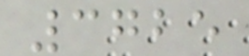3725
